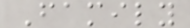Family
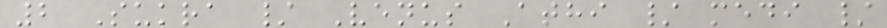2 Sukra / Venus Athi / medi /
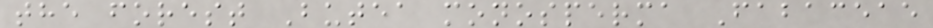the forest Butea monosperma Fabaceae
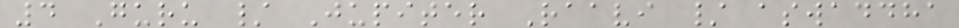4 Guru / Jupiter Raavi / aswaddha
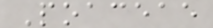Poaceae
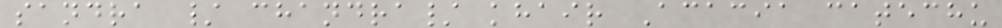sandra / chandra/ khair Acacia catechu
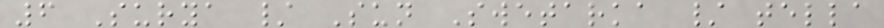6 Surya / Sun Swetarka / tella
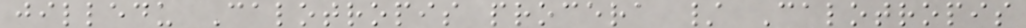jilledu Calotropis procera / Calotropis
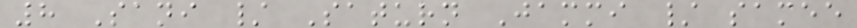8 Sani / Saturn Jammi / samee
